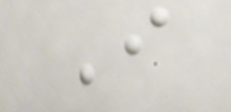I
